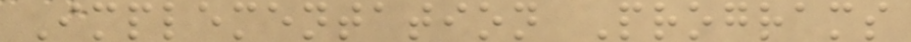Implementation Programs
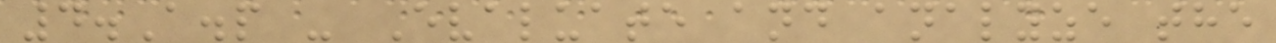4.A.p - Evaluate and analyze the
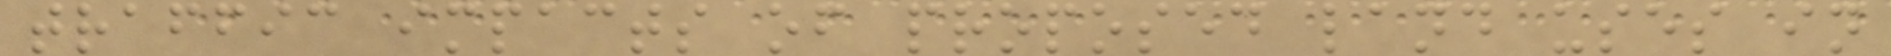traffic impacts of proposed land uses in
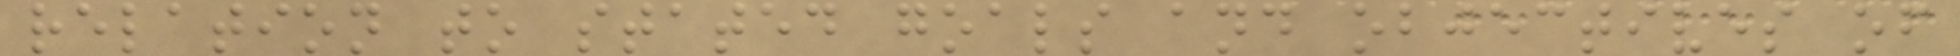relation to stated goals and objectives of
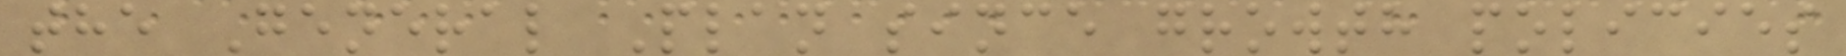the General Plan since growth policies
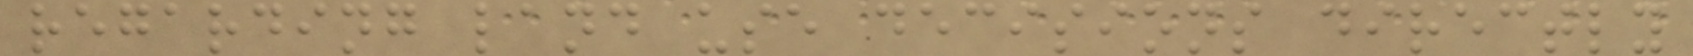regarding land use decisions directly
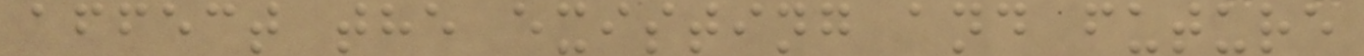affect the existing and future
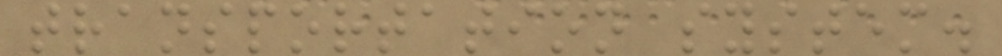transportation system.
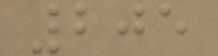205
